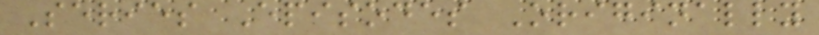Series Episodes Originally
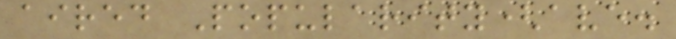aired Popularity(ave.
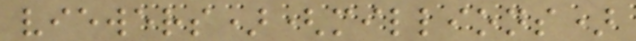viewers)(millions)
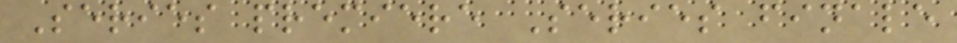Series premiere Series finale
